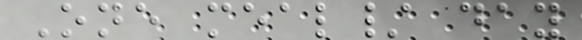One meal/ day
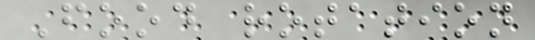Food rotation
